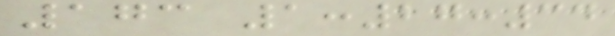173 1:27:34
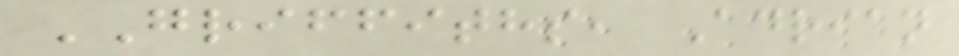GRIFFITHS, Adrian
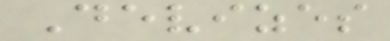Devizes
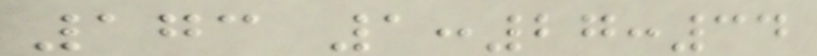173 1:27:34
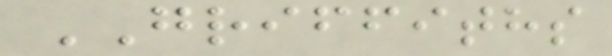GRIFFITHS
